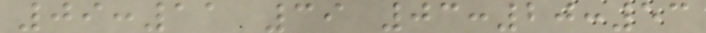09:11 39 03:20:53
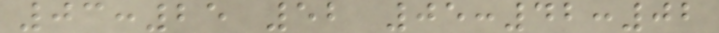03:25 52 05:42:02
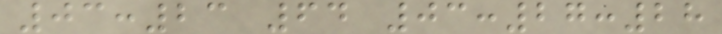03:23 64 03:27:28
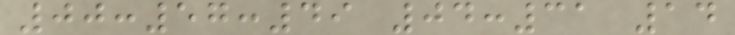00:57:49 04:31 14
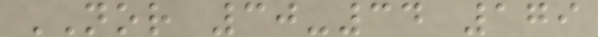NOR 30-34 179
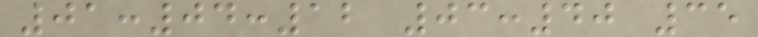01:04:12 03:40 35
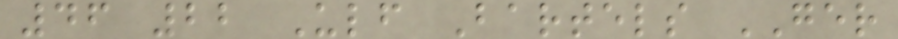46 22 Ulf Bartels GER
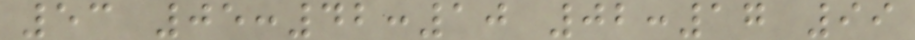53 05:42:10 02:17 99
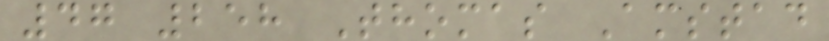47 258 Thomas Amstad
